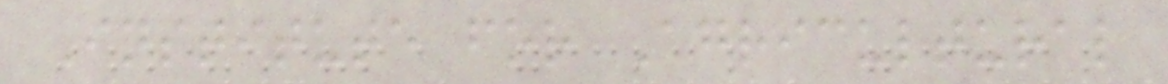Institute for Agricultural
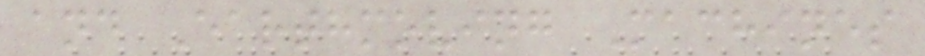and Earthmoving Machines
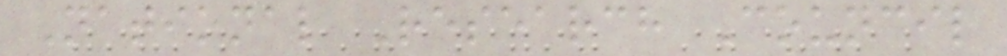National Research Council
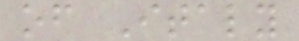of Italy
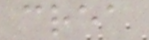crea
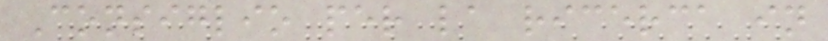Consiglio per la ricerca in
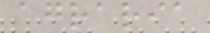agraria
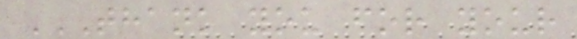THANK YOU FOR YOUR
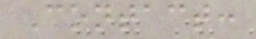Contact:
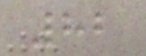82
